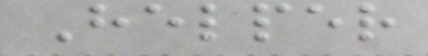Helper
